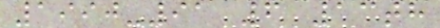1990-91 6 13th
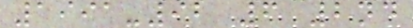1991-92 6 2nd
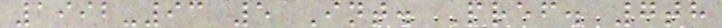1992-93 5 Int. Pref. 7th
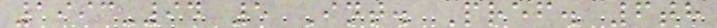1993-94 5 Int. Pref. 6th
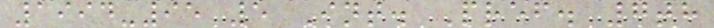1994-95 5 Int. Pref. 7th
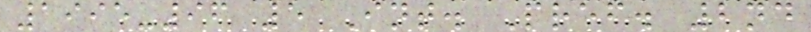1995-96 5 Int. Pref. 2nd
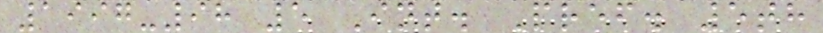1997-98 5 Int. Pref. 5th
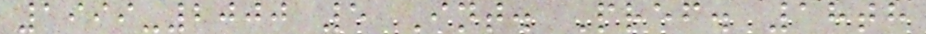1999-2000 5 Int. Pref. 18th
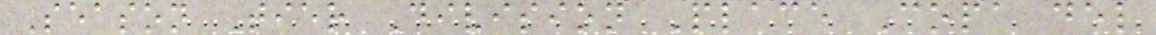Season Tier Division Place Copa del
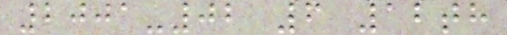2001-02 6 12th
